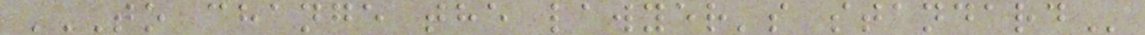TO CHANGE THE LAWYER'S STANDARD
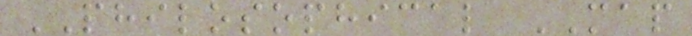PHILOSOPHICAL MAP
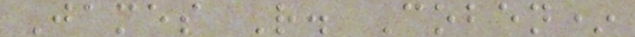James R. Coben*
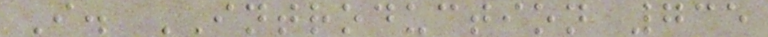I. INTRODUCTION 735
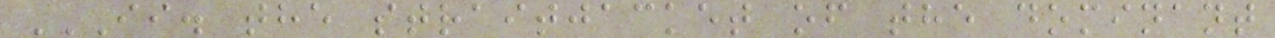II. THE STRAITJACKET OF THE DOMINANT
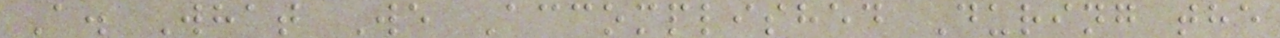A. What We Accomplished During the
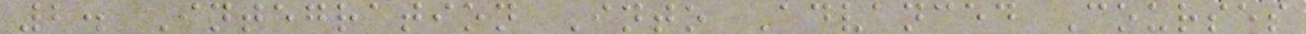2. Integration Into Advanced Courses
